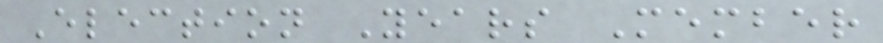Election Years Member
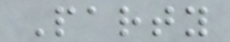Party
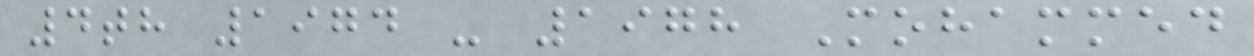4th 1974 - 1978 Mohammed
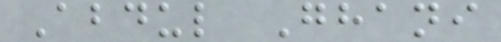Abdul Ghani
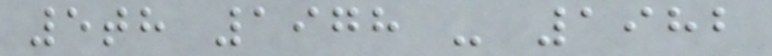5th 1978 - 1982
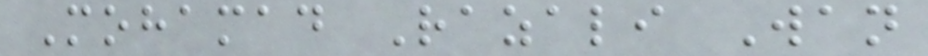Mohamad Razali Wan
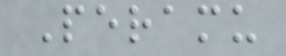Peramu
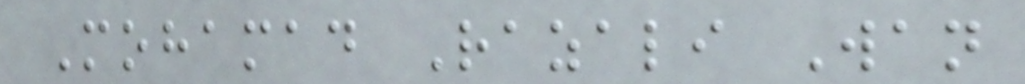Mohamad Razali Wan
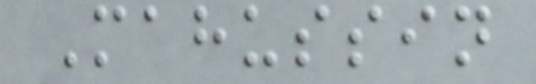Mahussin
